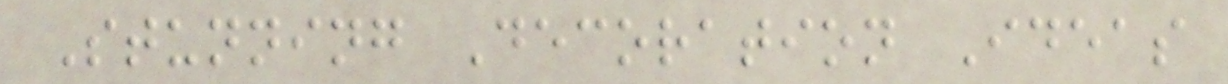Stunning Decoration Ideas
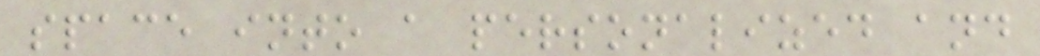space into a personalized and
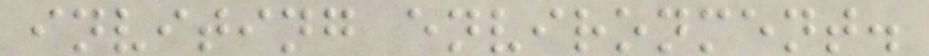inviting environment.
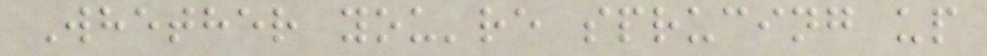Whether you're sprucing up
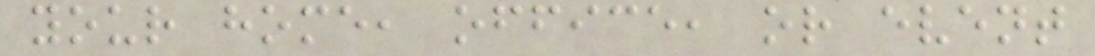your home, office, or event
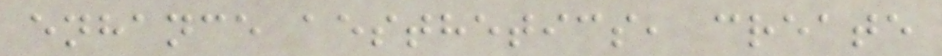enhance aesthetics, create
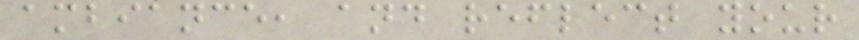ambiance, and reflect your
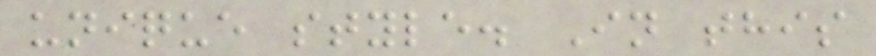unique style. In this
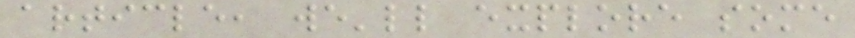article, we'll explore some
